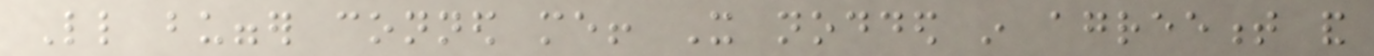Little bugger conned me! It nodded in agreement and
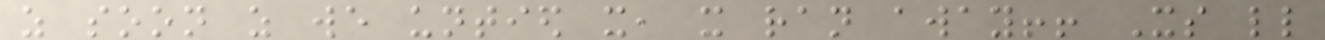as soon as we untied it, it ran away!! Its little
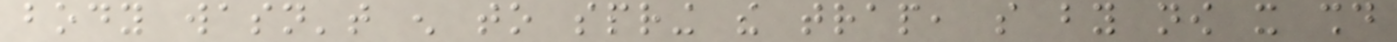body wasn't enough to spring the trap, so by now it should
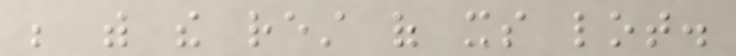be with the rest of its lot.
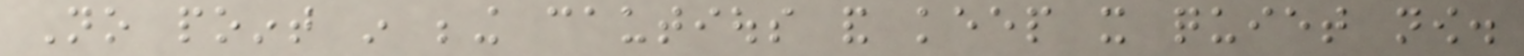No point in being cautious and keep it quiet now.
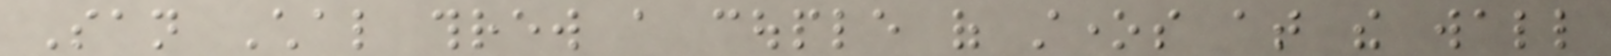San Chal threw a couple of stones at the wall
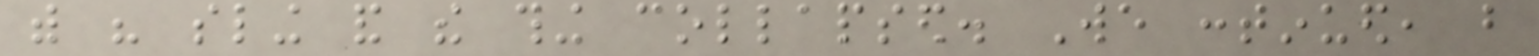with his sling and the thing collapsed. We continued, but
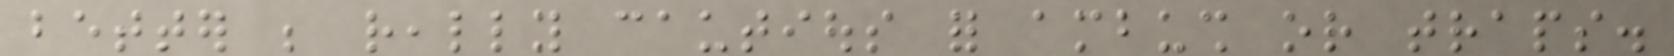better be really cautious for ambush or traps.
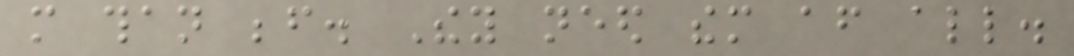more than before. They need them after all.
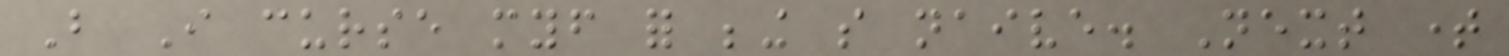But I curse myself for being so naive. Next time
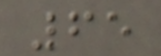65
